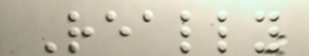Really
